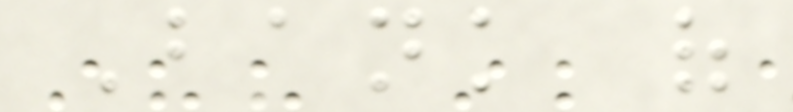Bank of
